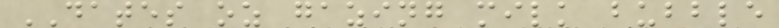DATES oz gazing milk bubble
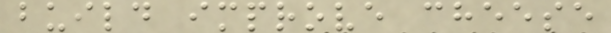build improve cheese
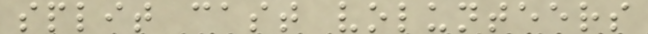split cast volunteers
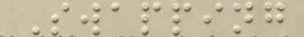Swapping
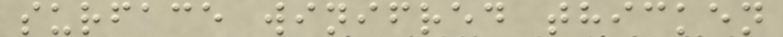surface winifred thicken
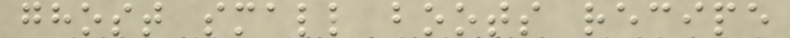ghost small boots recipe
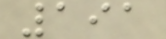191
